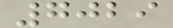7029
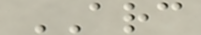ARC
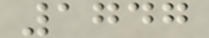1747
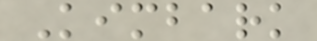Kimbark
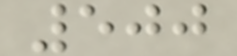500
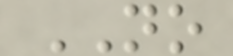NO
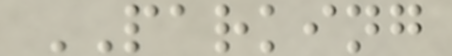PARKING
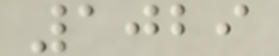1029
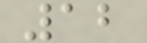12
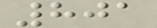801
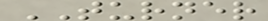TURNER
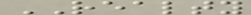REALTY
